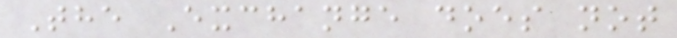The Exchange does not
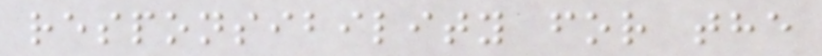responsibility for the
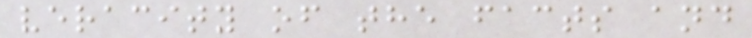veracity of the facts and
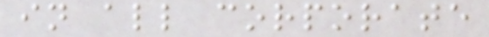in all corporate
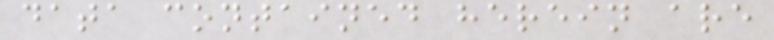data contained herein are
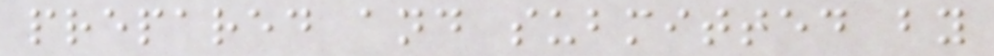prepared and submitted by
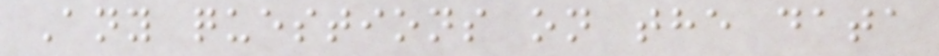Any questions on the data
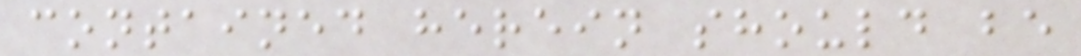contained herein should be
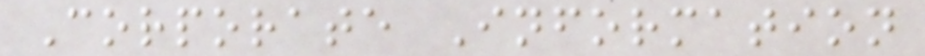Corporate Information
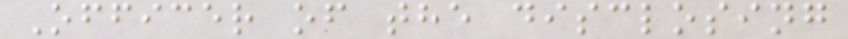Officer of the disclosing
